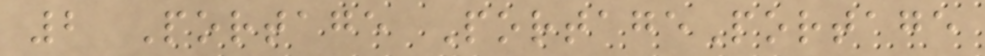2 Portage PortagePortage
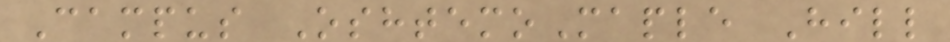Campus OshtemoMaple Hill
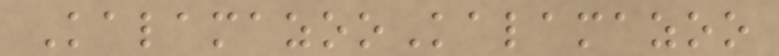KalamazooKalamazoo
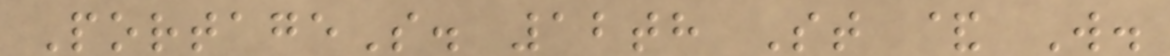PortageS. 12th St & W.
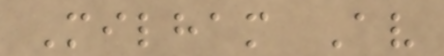Milham Av
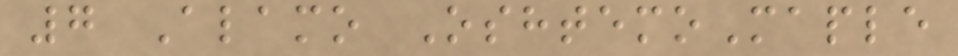7 Alamo OshtemoMaple
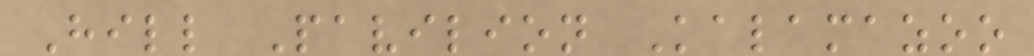Hill Pavilion Kalamazoo
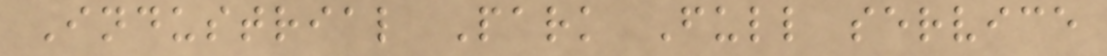Industrial Park Full service
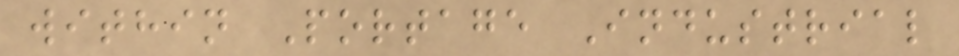within Portage Industrial
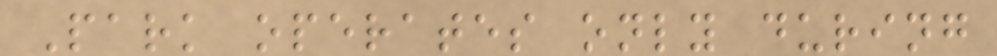Park operates only during
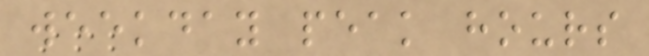weekday peak hours
